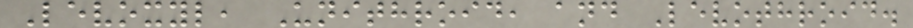Levoxyl, Unithroid, and Levothroid.
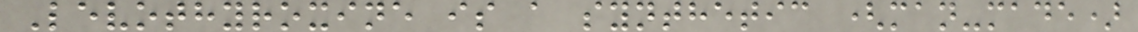Levothyroxine is a synthetic (man-made)
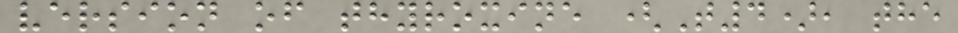version of thyroxine (T4), the
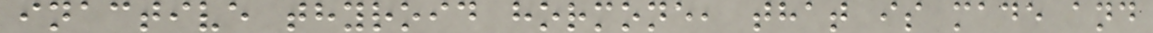inactive thyroid hormone, that is made and
